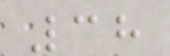38
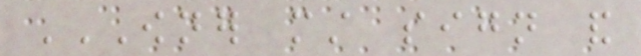OWNER MUST SIGN AND
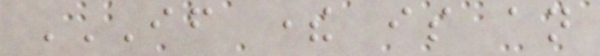IF THERE IS AN
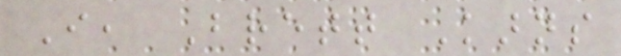I, Brett Karns
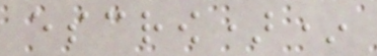escrow)*
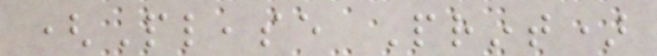(Please Print)
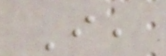I,
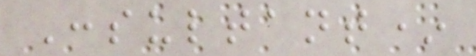Consultant*
